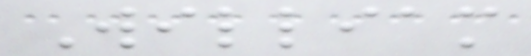William
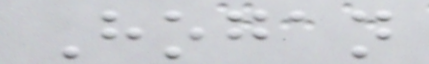Hogan
